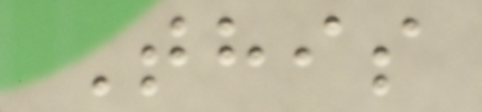This
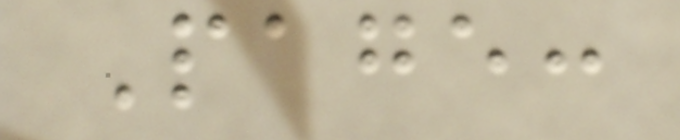Page:
